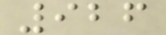926
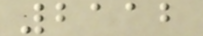2112
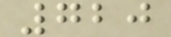720
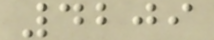4209
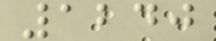1240
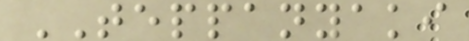TEPPANYAKI
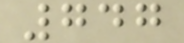747
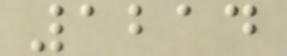1214
